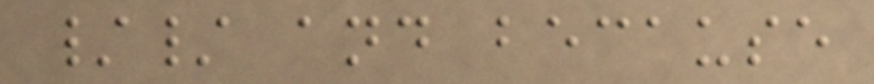// and because
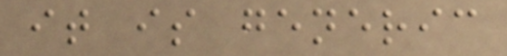it is generic
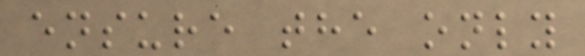ensure the only
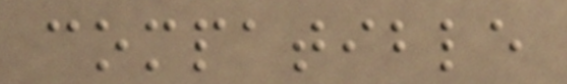compatible
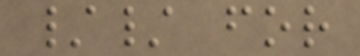// for
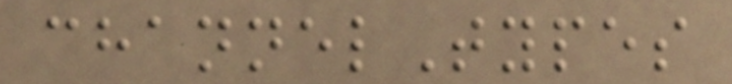channelTypes
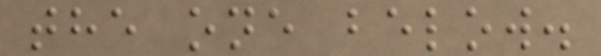the one below.
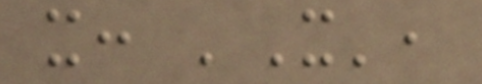x: 'X',
